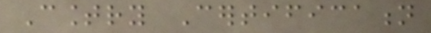Country Certification
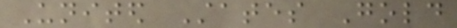United States Gold
